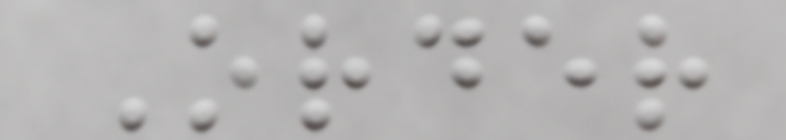Order
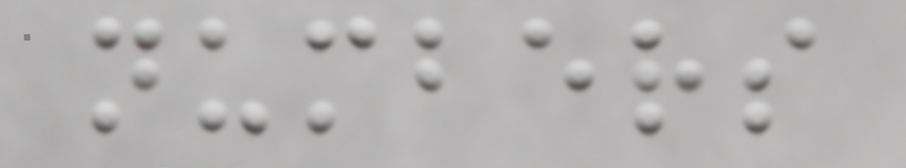numbers
